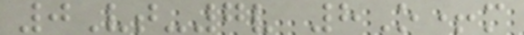0Vt-7v 8O+m
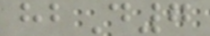hbD7
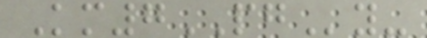Km7PGy-
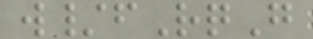w/fRqG
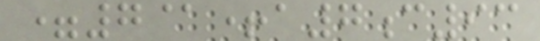=7@+a7c93
